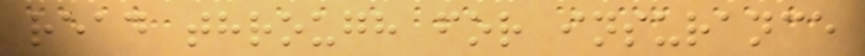read through for insurance
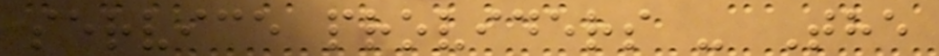service providers - The
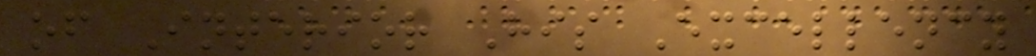of Interior His Excellency
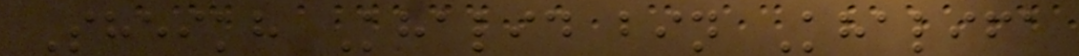Sheikh Khalid bin Khalifa
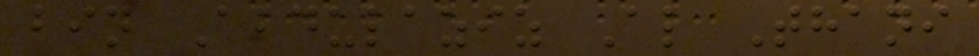bin Abdulaziz Al Thani
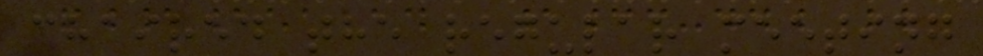chaired the regular meeting
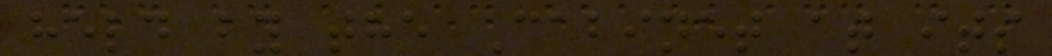held by the Cabinet at its
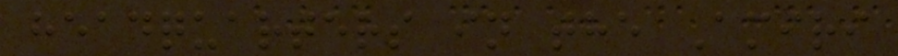headquarters in the Amiri
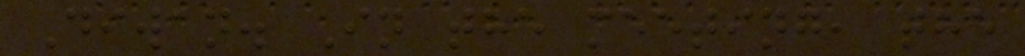Diwan. In the meeting, the
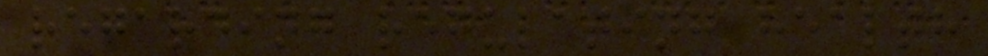regarding regulating health
